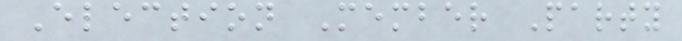Election Member Party
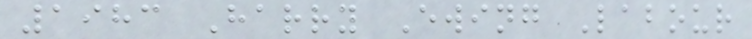1983 Harry Ewing Labour
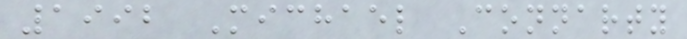1992 Michael Connarty
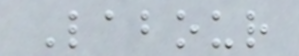Labour
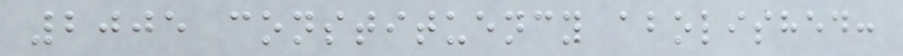2005 constituency abolished:
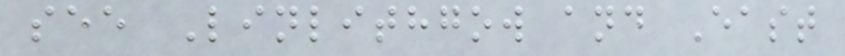see Linlithgow and East
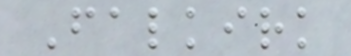Falkirk
